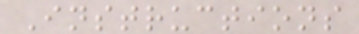Instructions
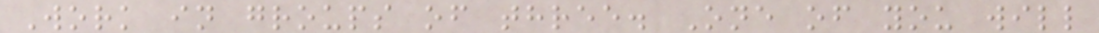Work in groups of three. One of you will
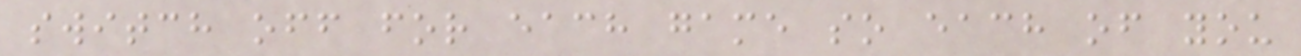switch off for each game so each of you
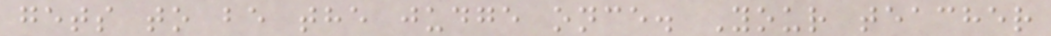gets to be the judge once. Your teacher
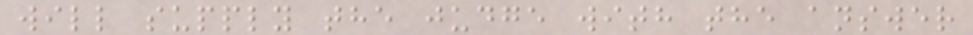will supply the judge with the answer
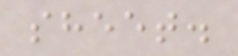sheet.
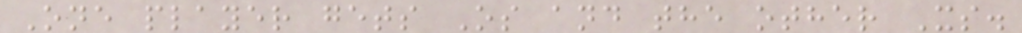One player gets Os and the other Xs.
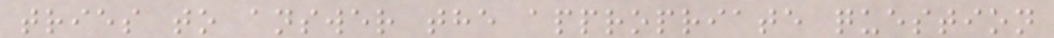tries to answer the appropriate question
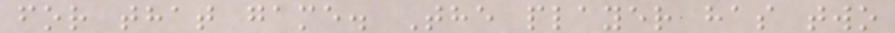for that game. The player has two
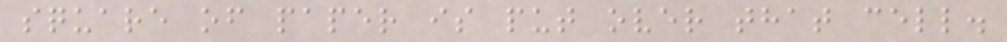square of paper is put over that cell.
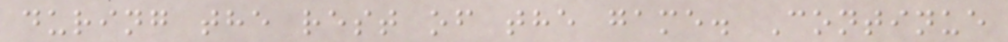during the rest of the game. Continue
